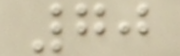70
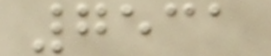7531
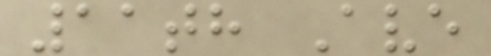11th Ave
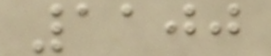1100
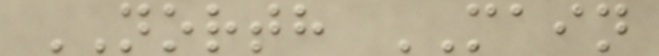NORTH MAIN
